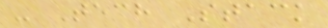- Tech Stack
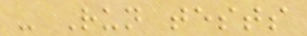- Run tests
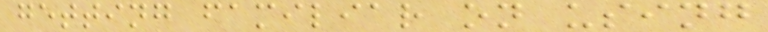getting familiar on using
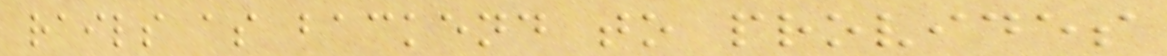rails as backend to provides
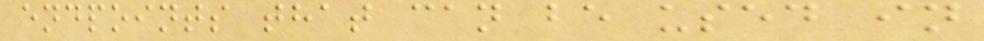endpoints that can be used in
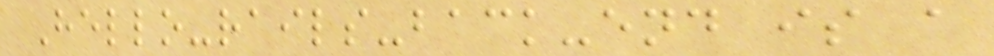Hello-rails-back-end is a
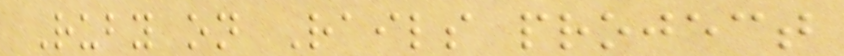Ruby on Rails project
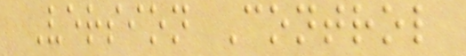Version Control
